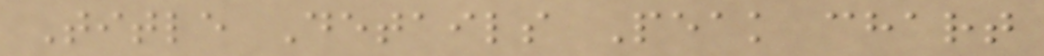Title Details Peak chart
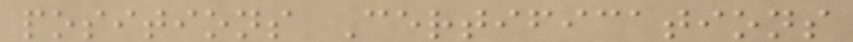positions Certifications
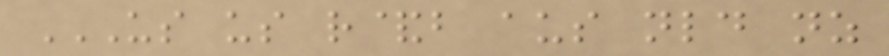US US R&B AUS NLD NZ
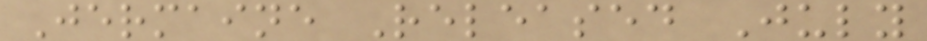Jermaine Released July
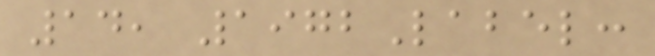14, 1972Label:
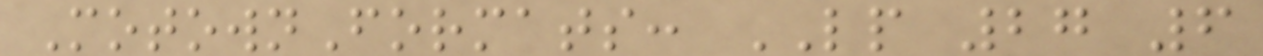MotownFormats: LP 27 6
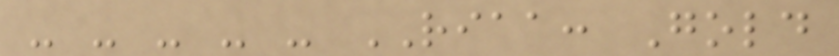- - - - - RIAA: Gold
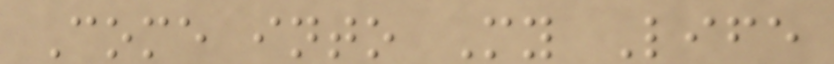Come into My Life
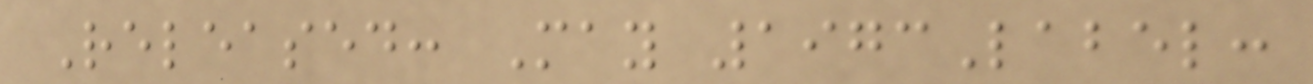Released: May 1973Label:
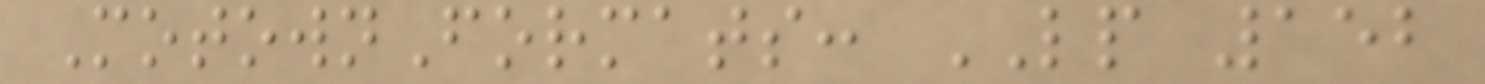MotownFormats: LP 152
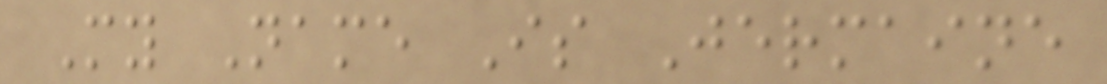My Name Is Jermaine
